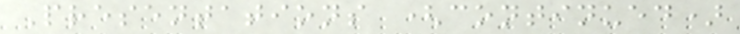Presentations (continued)
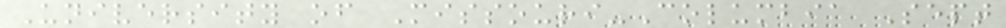University of Missouri-Columbia Sept
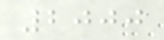2000
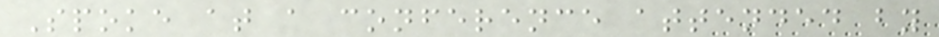Spoke at a conference attended by
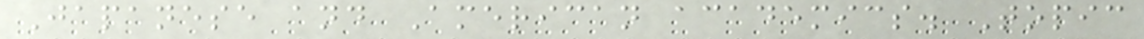Japanese and American academics. Topic
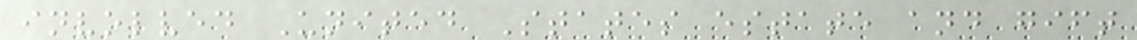involved United States estate and gift
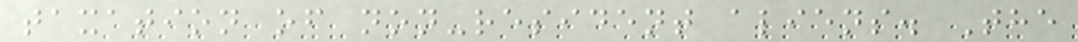taxation of non-resident aliens. The
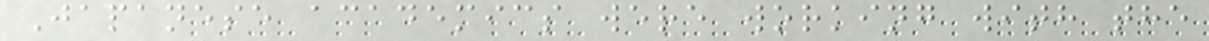Japanese academics were working with the
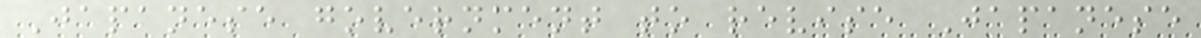Japanese government to revise Japanese
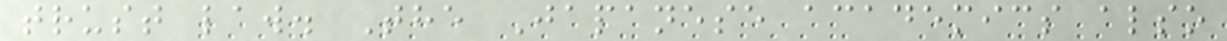trust law. The Japanese academics also
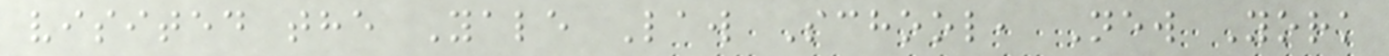visited the Yale Law School, New York
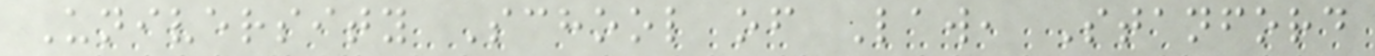University School of Law, Stanford
